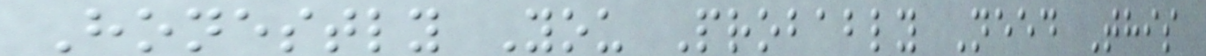Honestly You Probably Need This
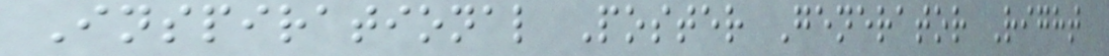Inspirational Poster Generator Right
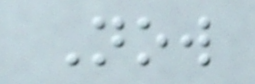Now
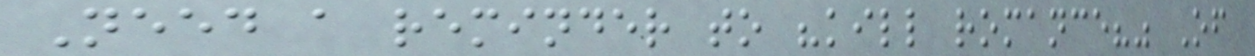Need a reminder to "kill romance?" Of
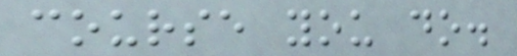course you do.
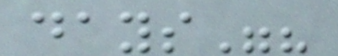days"?
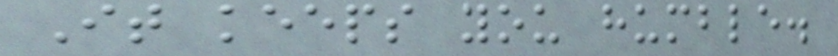It keeps you humble.
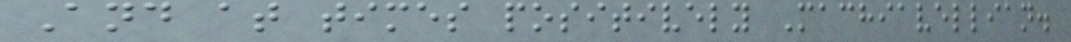And at times positively Machiavellian.
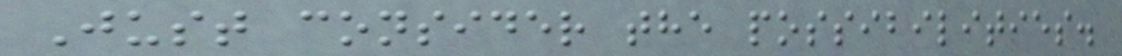Just consider the possibilities.
